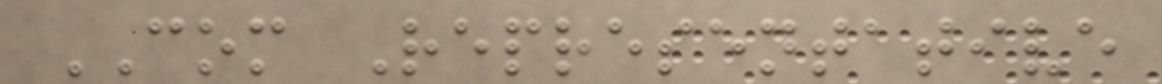COM Representative
